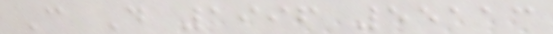C D 1996 55113
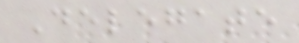Delegate
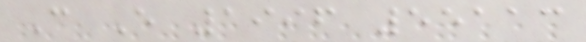C E 1996 55113
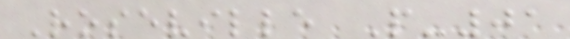Roseville P-01
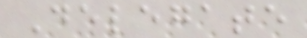Delegate
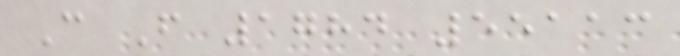C F 1784 55113
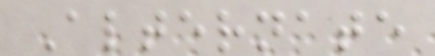Alternate
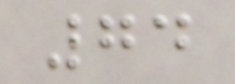74
